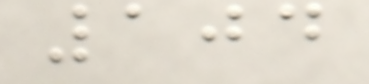104
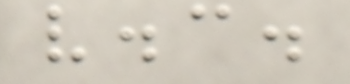v.c.
